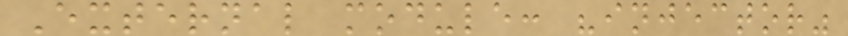External module: "injector"
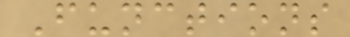Functions
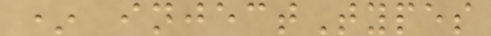* injectTypes
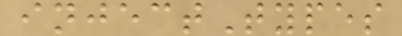injectTypes
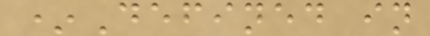*Defined in
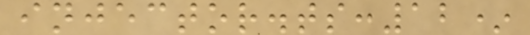injector.ts:12*
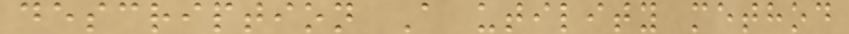description A utility method
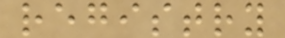registry
